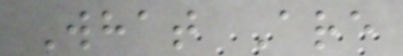What Are
